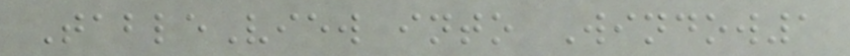TableView into Window1
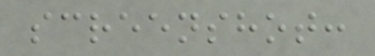screenshot:
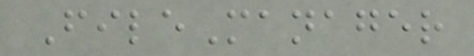FileManager
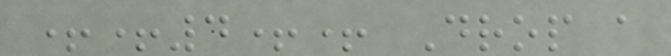++4++ Drop a
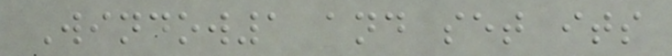Window1 and set its
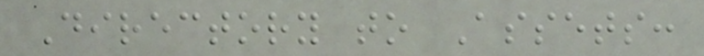Directory to Assets:
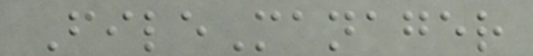FileManager
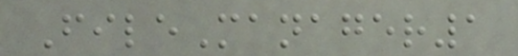FileManager1
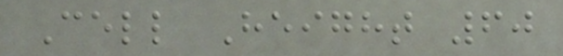Cell Height 60
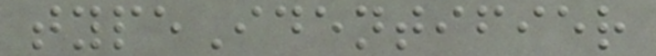typeIdentifier
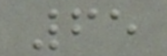65
